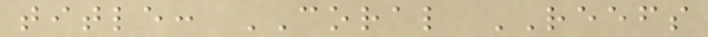title: CORAL REEFS
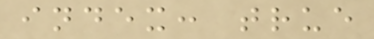index: true
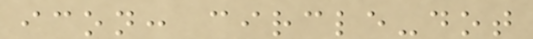icon: circle-dot
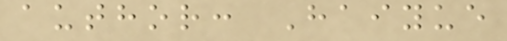author: Haiyue
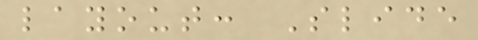layout: Slide
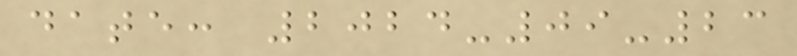date: 2024-09-23
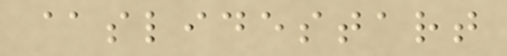@slidestart
